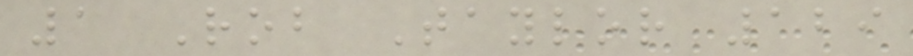1 Rob Taylor 129
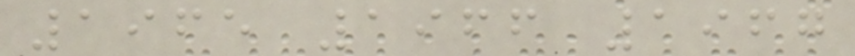1965 1966 1967
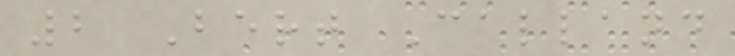2 Bert Calland
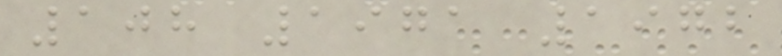108 1971 1972
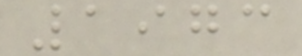1973
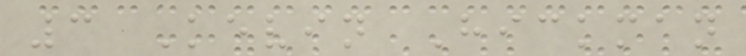3 Kevin Hickman
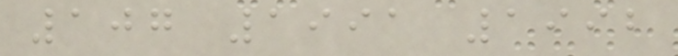107 1991 1992
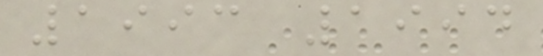1993 1994
